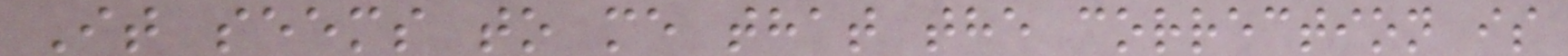It seems to me that the correction is
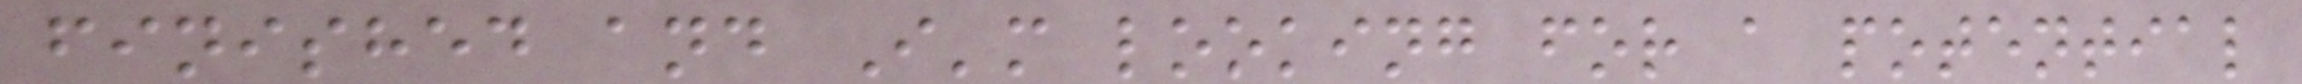finished and I'm looking for a potential
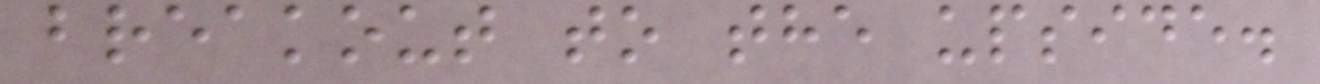breakout to the upside.
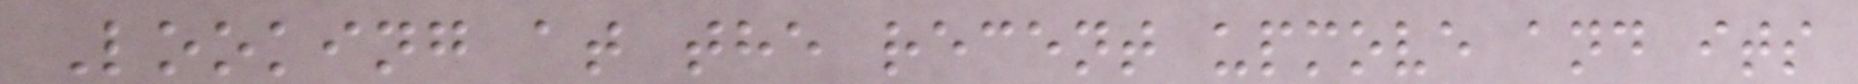Looking at the recent upmove and its
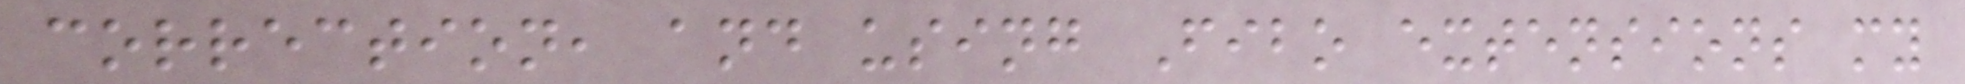correction, and using Fibo extensions my
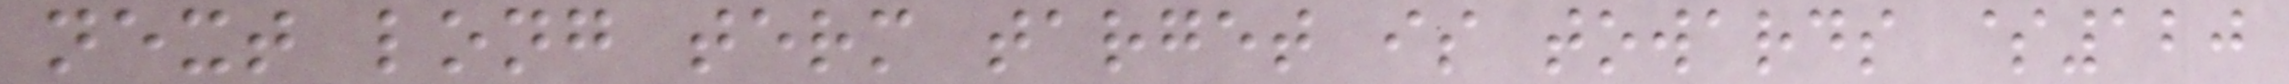next long term target is towards $120
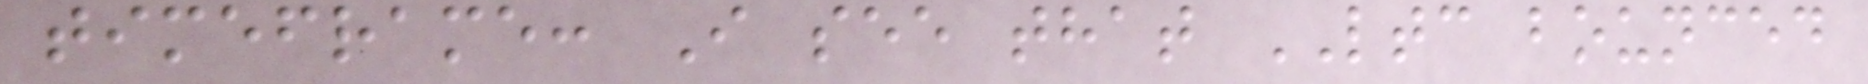timeframe: I see that LTC bounced
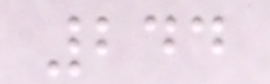244
